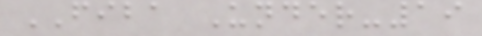FIBA Under-19
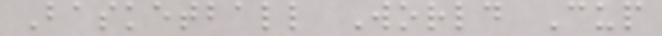Basketball World Cup
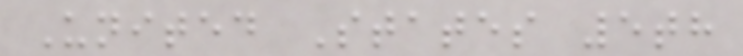United States 5th
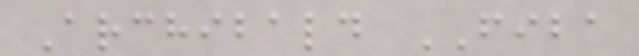Archibald FIBA
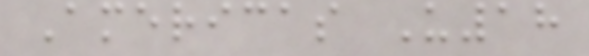Americas U18
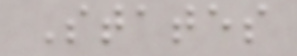States
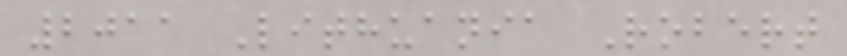2011 Lithuania Robert
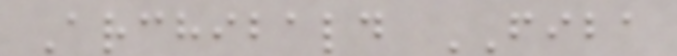Archibald FIBA
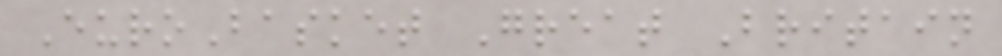EuroBasket Great Britain
